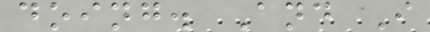doing. And I
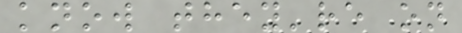know they're on
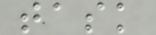task
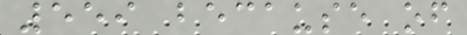559 because of
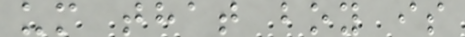um that boy is
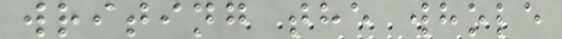writing the whole
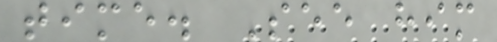time. See him
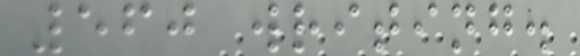560 writing.
